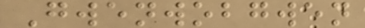Gwenwobgwen
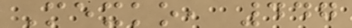Mexko, 447
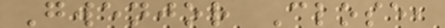Gwenjor Close,
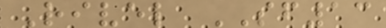Rivel SF13
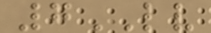7LV
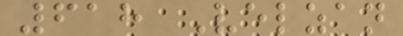618 Velzan
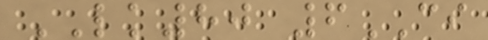LK80 6CI
